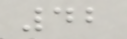42
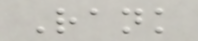Rank
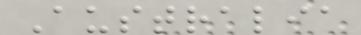Australia
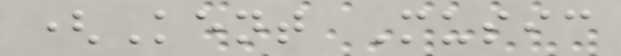(Kent Music
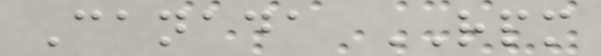Canada RPM
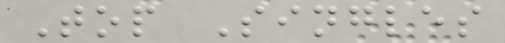Top Singles
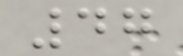47
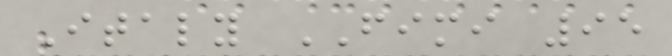Italy FIMI 95
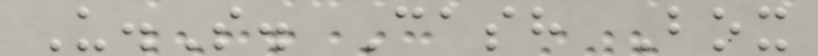U.S. Cash Box
